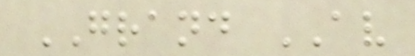GRAND AV
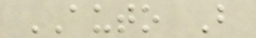AUTO B
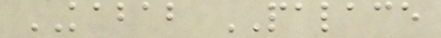KABAB PALACE
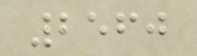2560
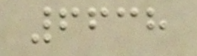6638
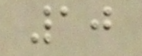10
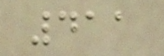411
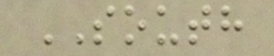SOUTH
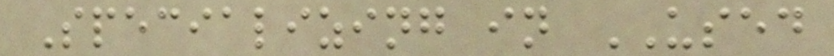Specializing in USED
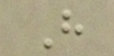H
